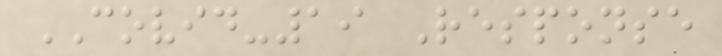COVID-19 Response
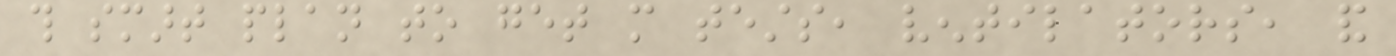this smart plan to get more tests, ventilators, and
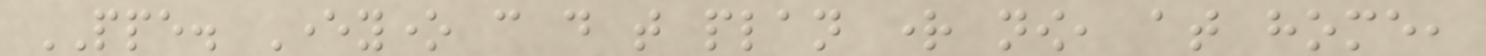PPE. Everyone can do that plan right now, at home,
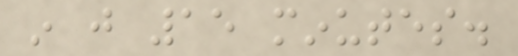in just 15 minutes.
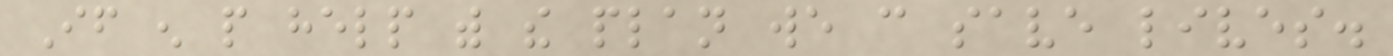If enough people help with the plan we can save lives.
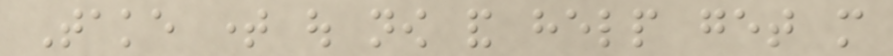Take time out now and help get more
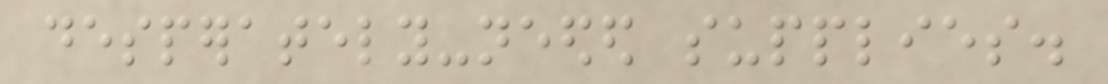desperately-needed supplies.
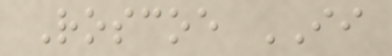Roscoe II
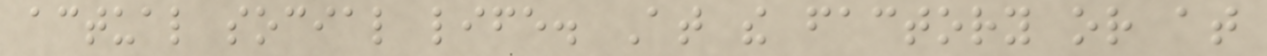actual social life. At the factory or at
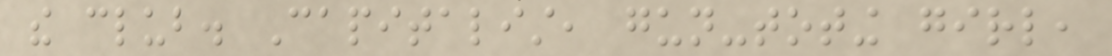the club. Capitalist, gun-toting girl,
